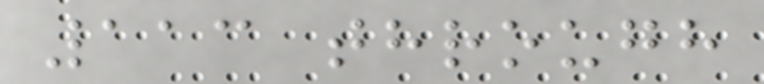113 through
